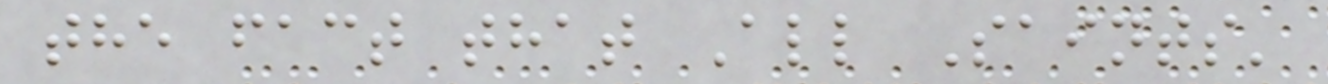the fact that All Saints'
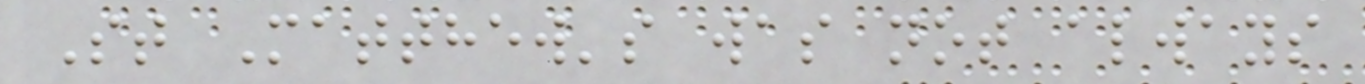St Matthew's was not always
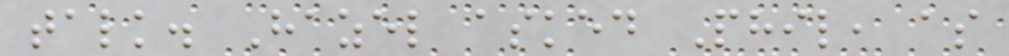talk. Hazel asked Phil, as
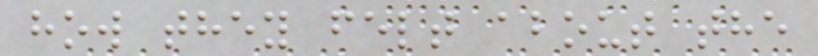how they felt about the
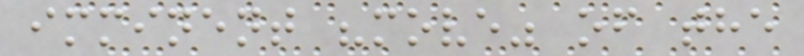imminent "move" of the
